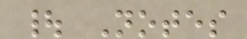| Notes
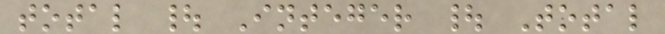total | Integer | Total
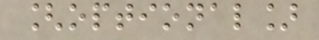[optional]
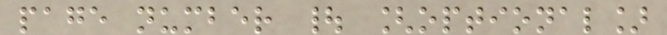page number | [optional]
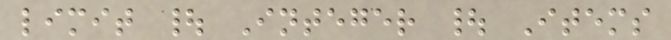limit | Integer | Items
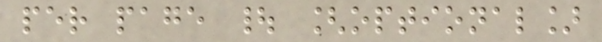per page | [optional]
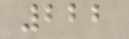222
